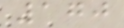170
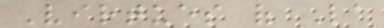Virtues of La
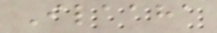Ilaaha
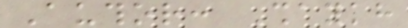Author: Shaykh
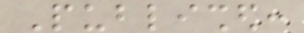Published:
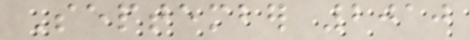September 2010
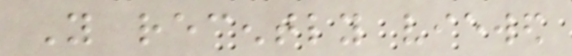You recently viewed
